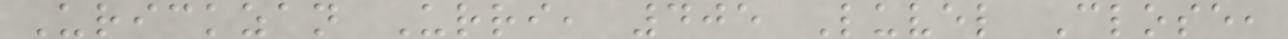Urickzan Urri, 405 Luvel Close,
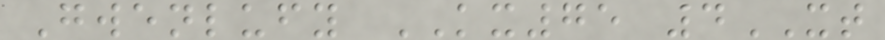Gwenlufy KX75 4XT
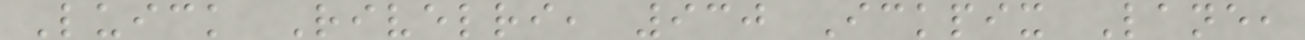Luick Rivelri, 930 Ickpix Lane,
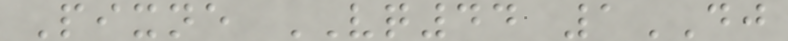Pixne VQ44 1DJ
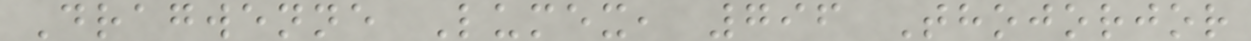Dragwenne Lumex, 796 Thojorjor
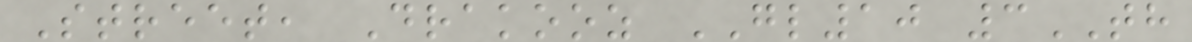Street, Drakooz GL10 3TH
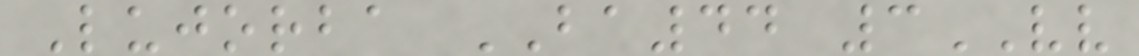Lujorba BA44 3VV
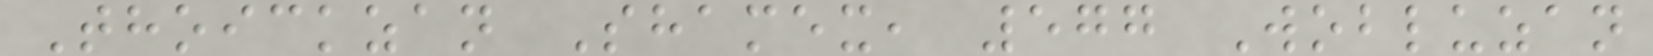Thoickzan Shamex, 577 Wobluzan
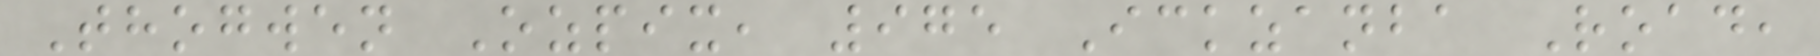Thogwen Ozpix, 975 Ickzanba Road,
